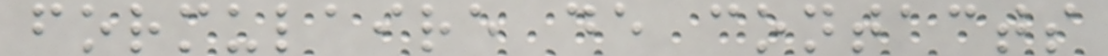formulaire de contacts
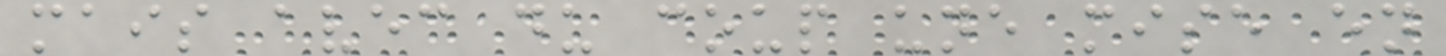mais avec du coup une mise en
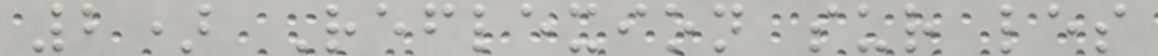2) Reflexion sur les
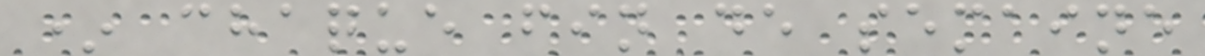* chaque fin de semaine
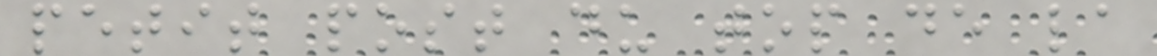petit post du top de la
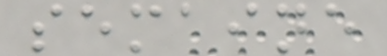semaine
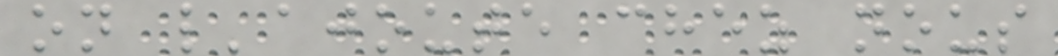on l'ajoute chez nous
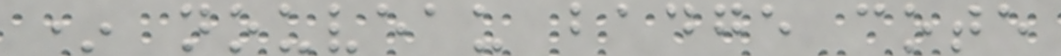* nouveau badge cote
